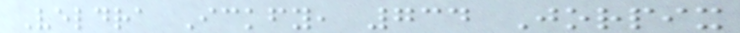Veldra Ickfy, 734 Jorpix
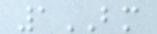1BM
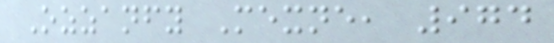Ozzanfy Mexne, 974
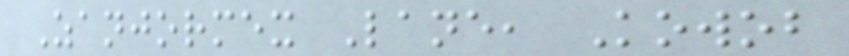Zanjormex Lane, Kowob
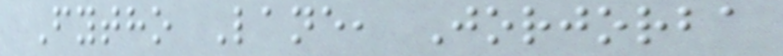Fytho Lane, Jorjorba
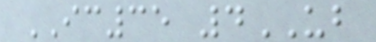IC35 4UB
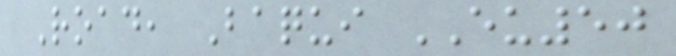Road, Baqui EU50
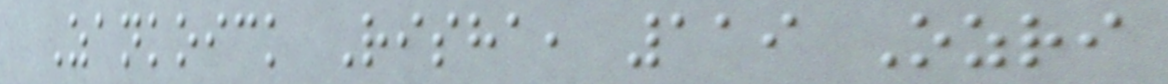Zankoick Risha, 119 Ozri
